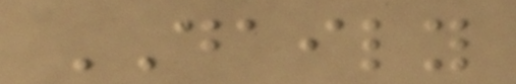DAILY
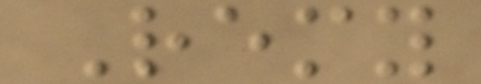Remy
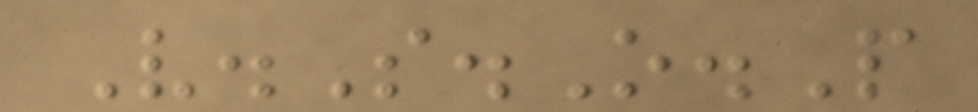V.S.O.P
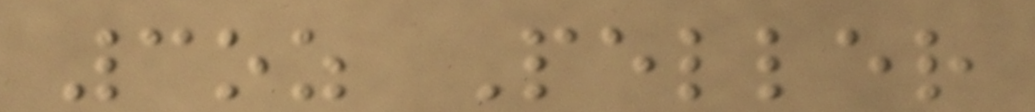3oz Peller
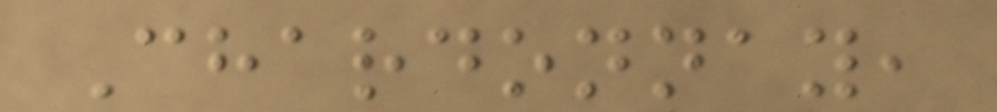Chardonnay,
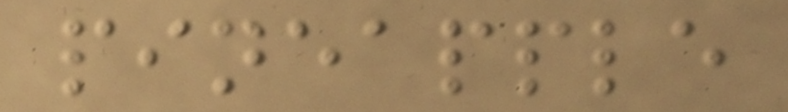pineapple
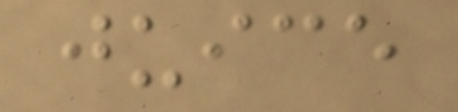juice
